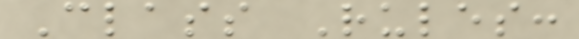Class Rules:
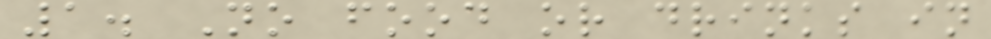1. No food or drinks in
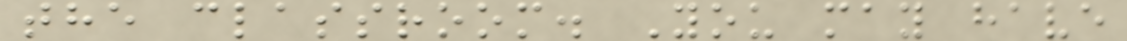the classroom. You may have
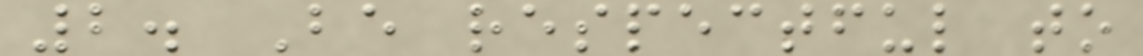2. Be respectful to
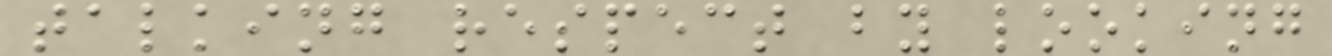talking respect by looking
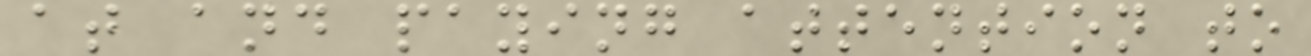at and paying attention to
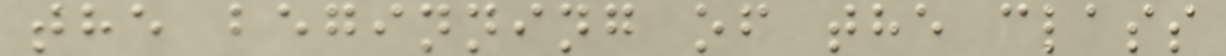the beginning of the class
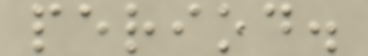period.
